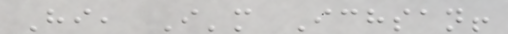Hi, I'm Ichsan!
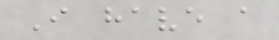I have a
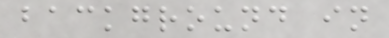background in
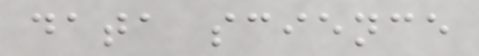data science
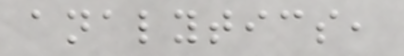analytics,
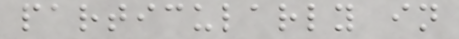particularly in
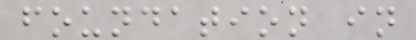foundation in
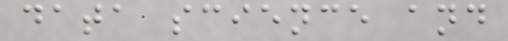data science and
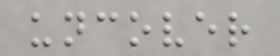uncover
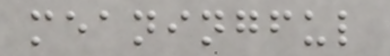meaningful
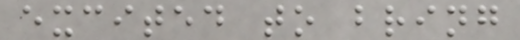excited to bring
